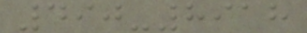490-8918
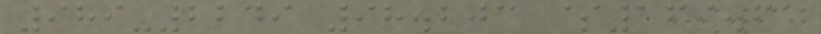989-2249 98.203 $169.61
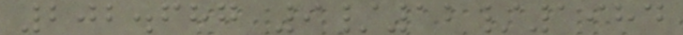202.687 9/12/1984
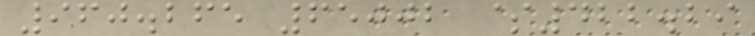960.265 65002 $422.29
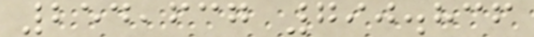254,637 790.836
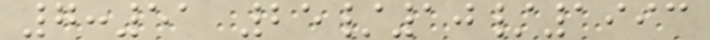7:51 25/10/1993
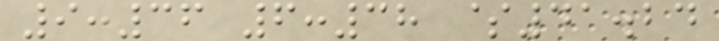9:36 6:38 $41.24
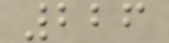226
